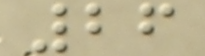26
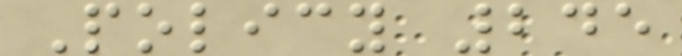Policy 245
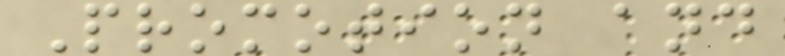Promotion and
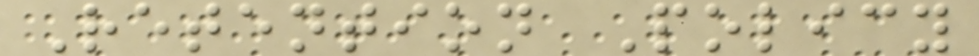Retention Policy
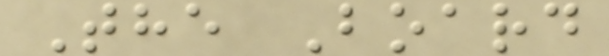The Board
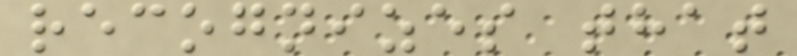recognizes that
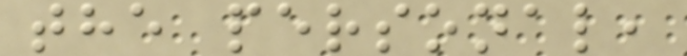the personal,
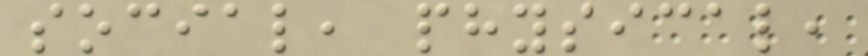social, physical,
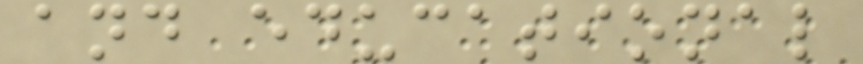and educational
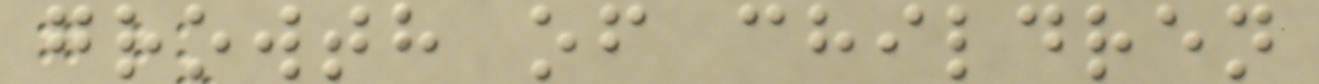growth of children
